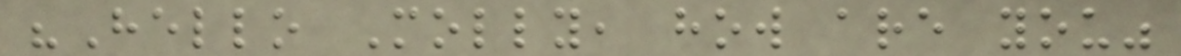"Hello Molly, how are you"
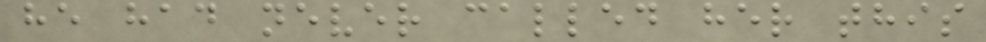he had never called her this
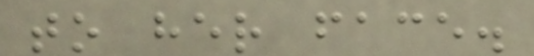to her face.
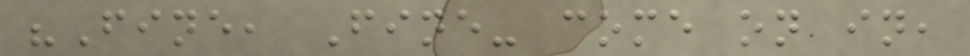"Fine, Fine- come on in,
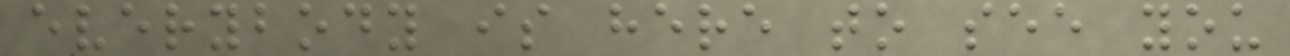everybody is here to see you
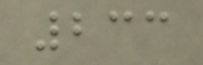233
